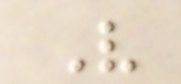V
